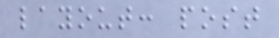layout: post
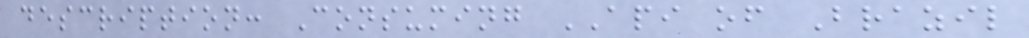description: Consuming API of Brazil
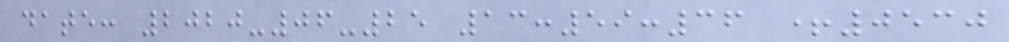date: 2020-06-25 13:59:36 +0530
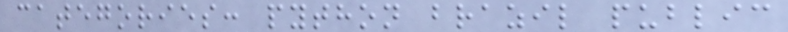categories: python brazil public
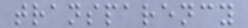transparency
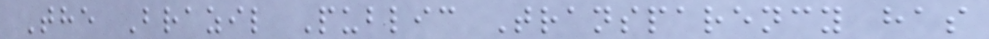The Brazil Public Transparency has
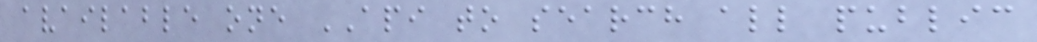available one API to search all public
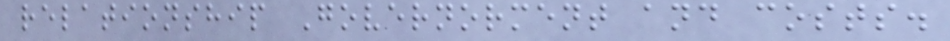relationship Governorment and costs.
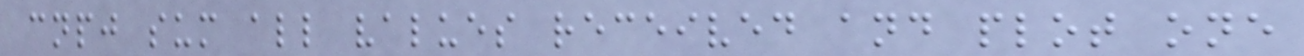cnpj sum all values received and plot one
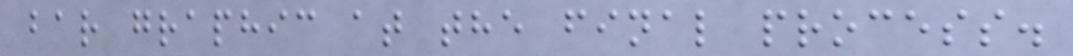bar graphic at the final process.
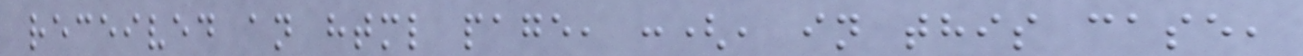received an html page, :(, in this case,
